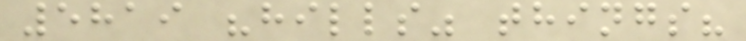5819 "hills" things?
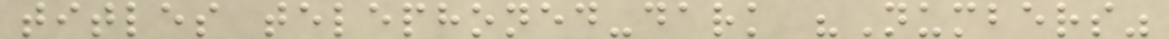titles telephoned-dark "Numbers"
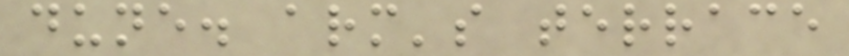dune. arm's terrace
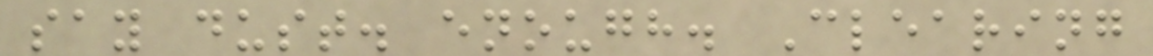say dust. enough. Clearing
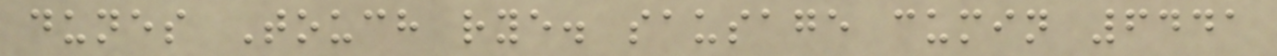dunes Touch rye. sausage cumin 6441
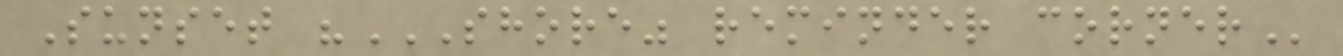Sunset "SHORE" REMINDER CORNER
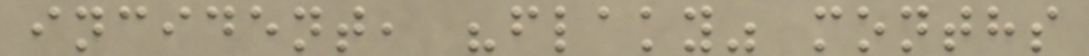incident, "flaky" months
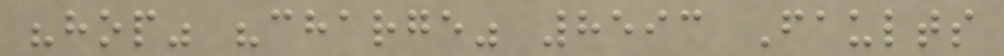"hop" "charge" 8593 Faults
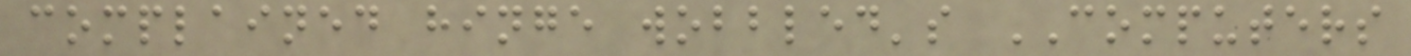complained hinge wobbled's COMPUTERS
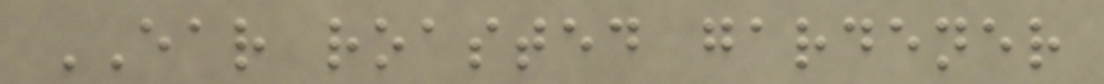EAR roasted gardener
